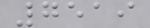7519
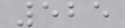525
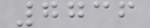7736
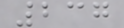237
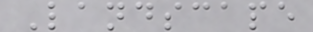Landscape
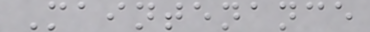Maintenance
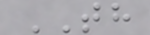TH
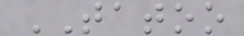TATOO
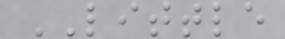LITTLE
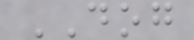DOG
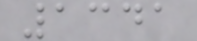1341
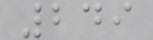249
